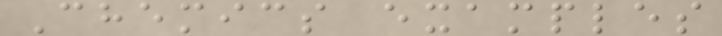Chemics examples
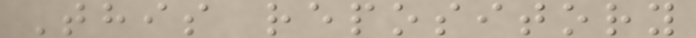This repository
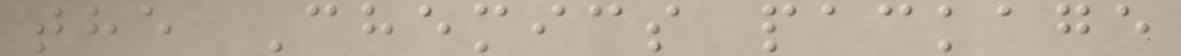the Chemics package
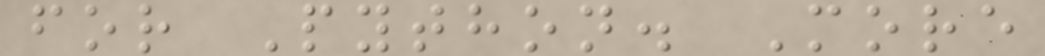for Python. More
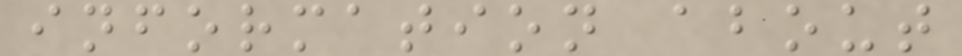information about
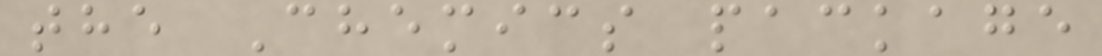the Chemics package
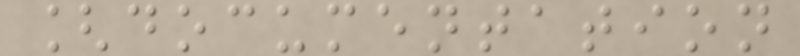[documentation
